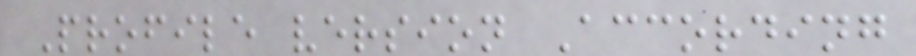Profile version According
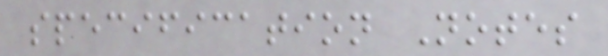specification Notes
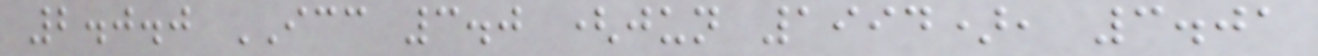2.0.0 ICC 3.0 (jun 1994), 3.01
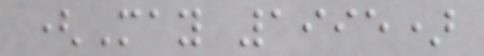(May 1995)
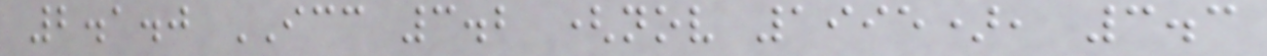2.1.0 ICC 3.2 (nov 1995), 3.3
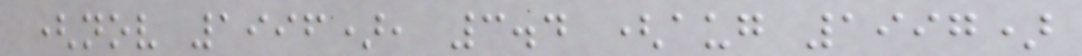(nov 1996), 3.4 (aug 1997)
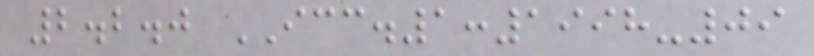2.2.0 ICC.1:1998-09
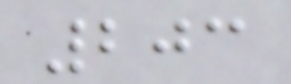203
